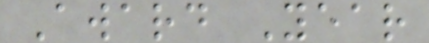Award Year
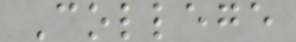College
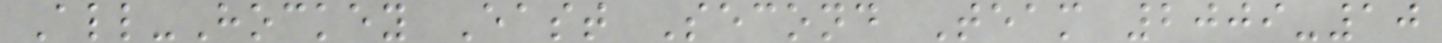All-Hockey East Second Team 2009-10
